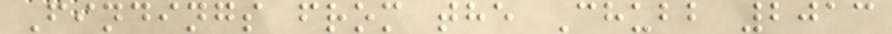Findings from the Chubb 2013
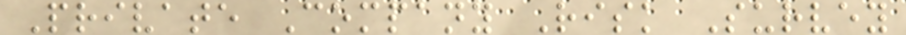Private Company Risk Survey
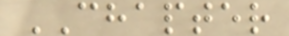CHAPTER
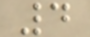4
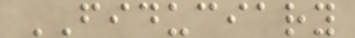FIDUCIARY
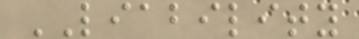LIABILITY
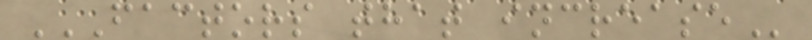FACTORS THAT INCREASE
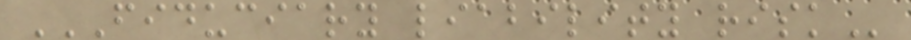FIDUCIARY LIABILITY RISK
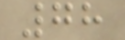78
